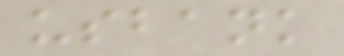usbank
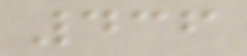436
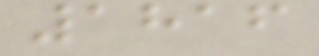1816
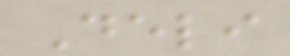Deli
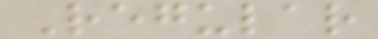Regular
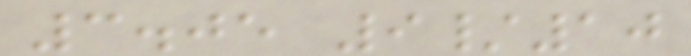3.05 9/10
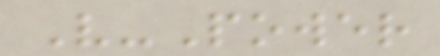V-Power
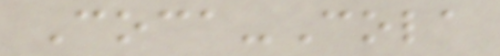Coca-Cola
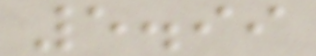5.99
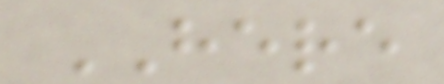HERE
